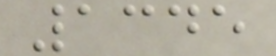1345
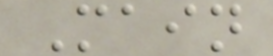Main
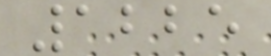1225
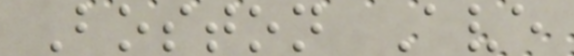Boston Ave
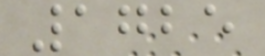1725
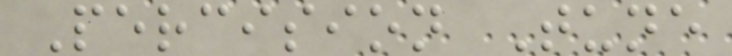Percision Tune
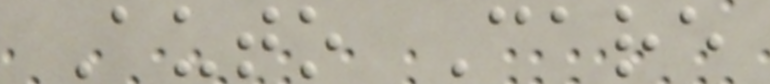Auto Care
